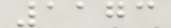1173
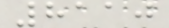8110
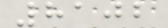8102
